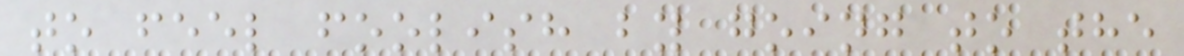to feel foolish by going to the
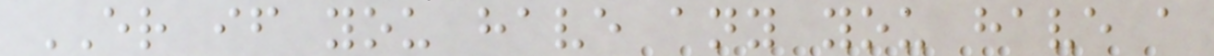ER if you have any you have a
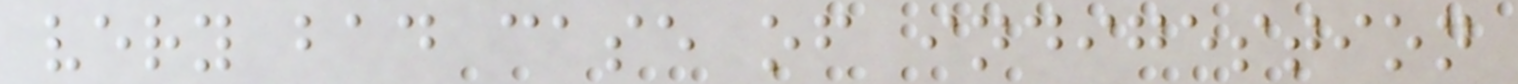very bad case of indigestion
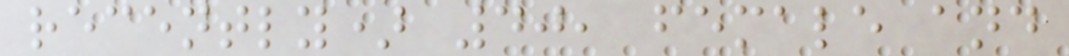recently) 40, female and
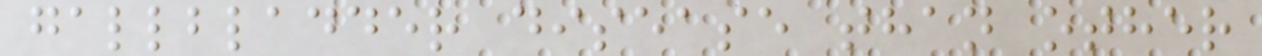gallbladder disease than other
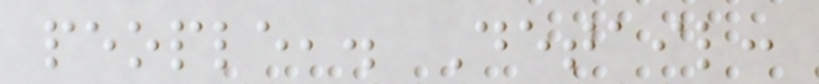people,. Detail:
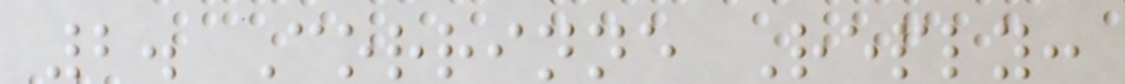2. Corrinne Reply:
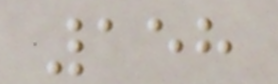158
